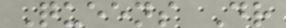Queens Dr
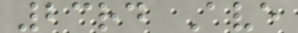23rd Ave
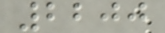2200
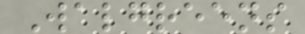Walgreens
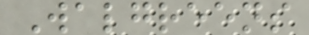Walgreens
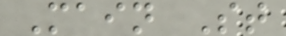Main St
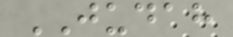JUDAH
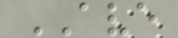AVE
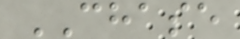CHASE
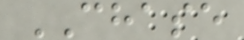CHASE
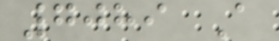7089 A
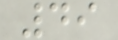49
